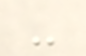-
